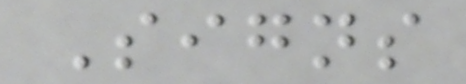Signs
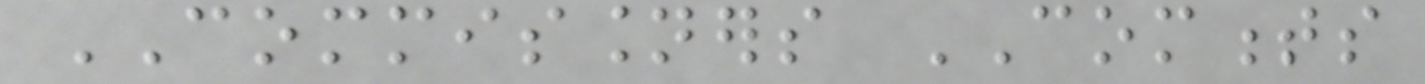COMMISSIONERS COMMENTS
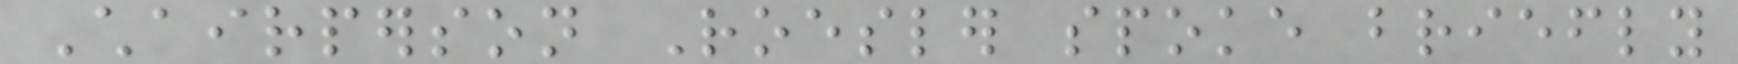Chairperson Roesler spoke briefly
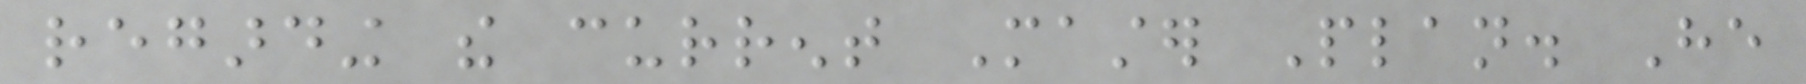regarding the current Master Plan. He
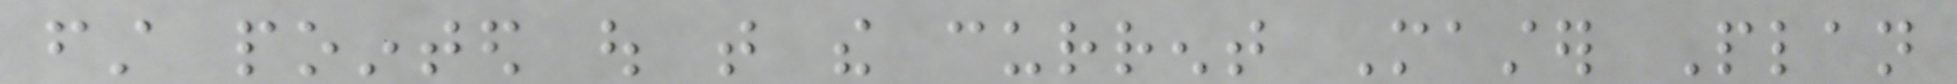first pointed out that the current Master Plan
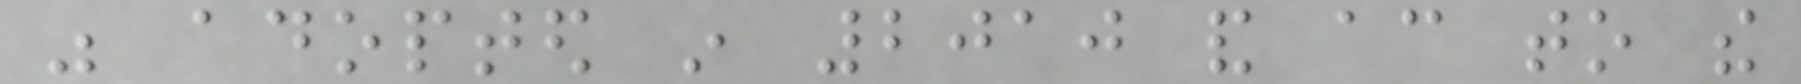was adopted in 2010 and according to the
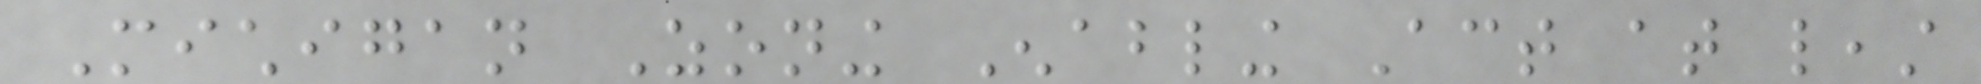Michigan Zoning Enabling Act at least
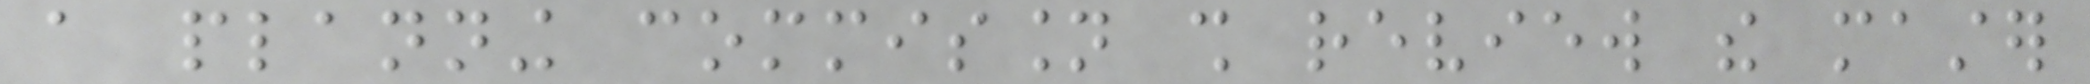a planning commission shall review the master
